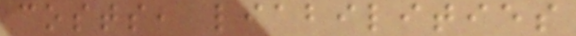costs, liabilities
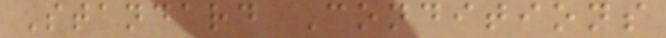Standard Conditions
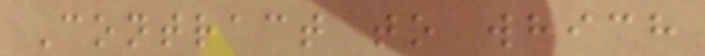Contract to which
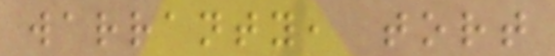warranty, tort
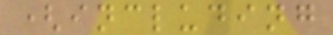(including
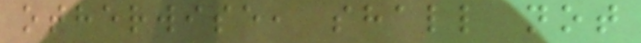otherwise, shall not
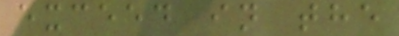exceed in the
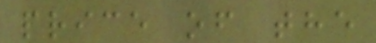price of the
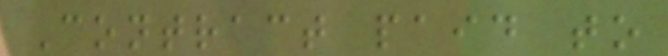Contract paid to
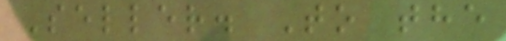Seller. To the
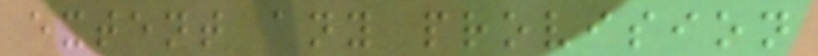extent any provision
